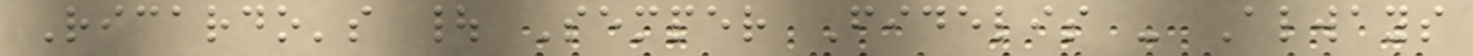Ricardo's | Semper Fidelis - Always
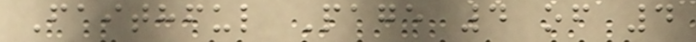Faithful Page 4 of 4
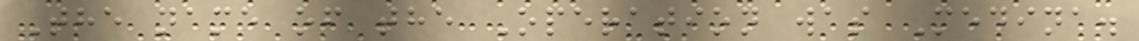The name of the Operation was Medina.
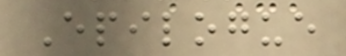Epilogue
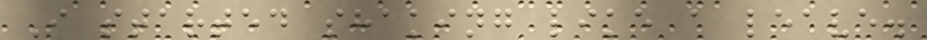I started shaking like a leave.
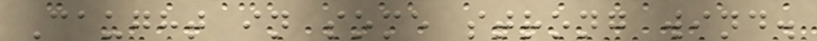Caught in some strong wind.
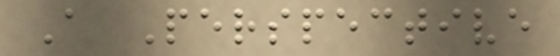A Perspective
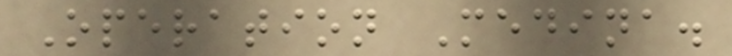Operation Medina.
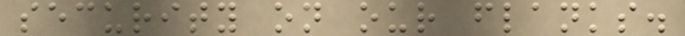security on our flanks.
